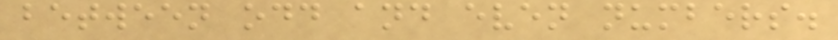between odd and even numbers.
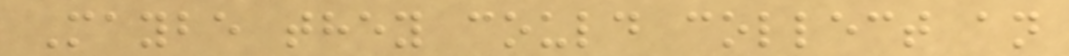Maybe they could collect an
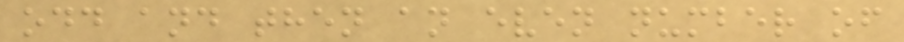odd and then an even number of
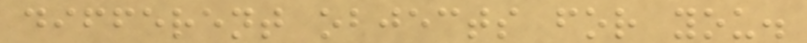different objects for you.
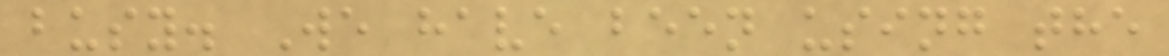busy. We have been using the
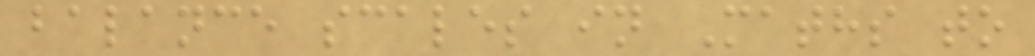balance scales in Maths to
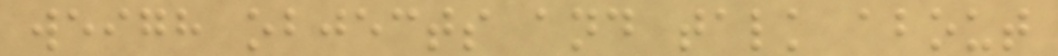weigh objects and talk about
